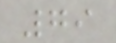79
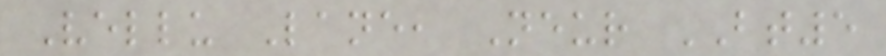Vellu Lane, Neur BT5
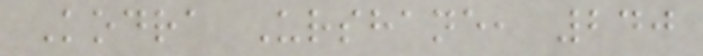Kodra Urshane, 240
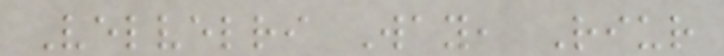Velvelri Way, Riur
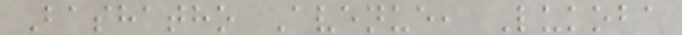Bashatho Avenue, Lukoba
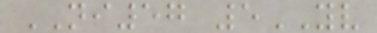NI57 5YV
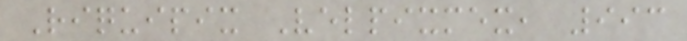Riquipix Velpixmex, 993
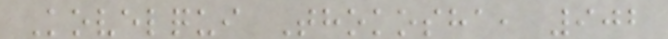Kovelqui Thokosha, 902
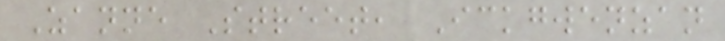Zanne Street, Ickgwenzan
